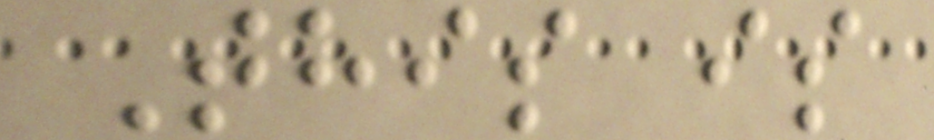This is
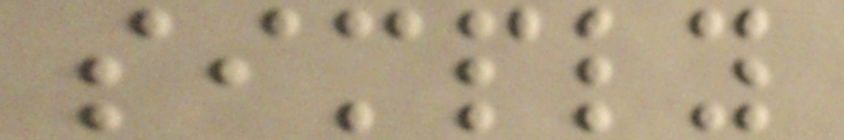simply
